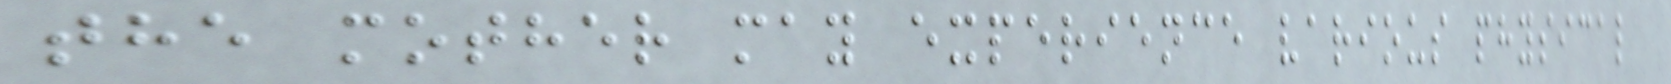the mother may experience various physical
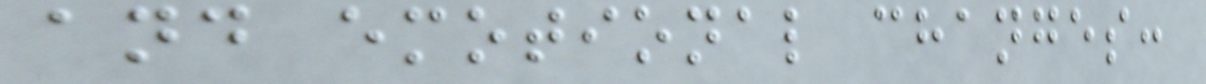and emotional changes:
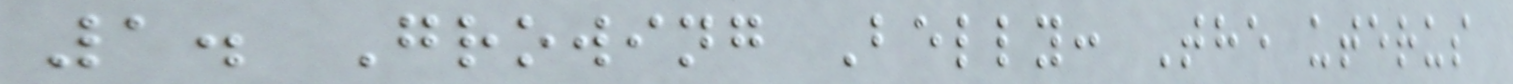1. Growing Belly: The uterus
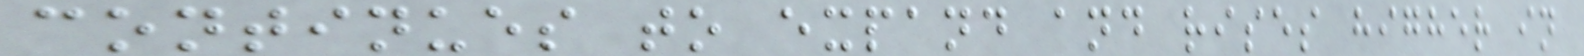continues to expand and rises higher in
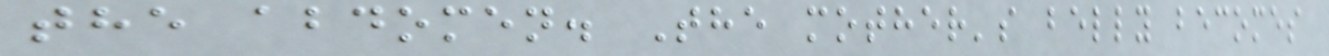the abdomen. The mother's belly becomes
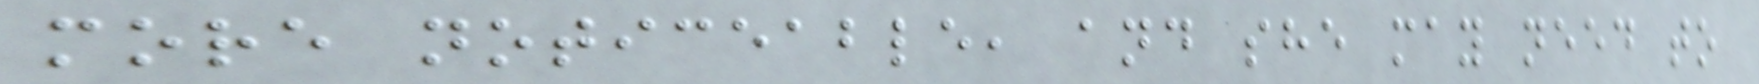more noticeable, and she may need to
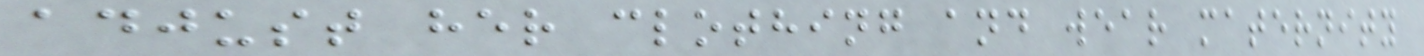adjust her clothing and wear maternity
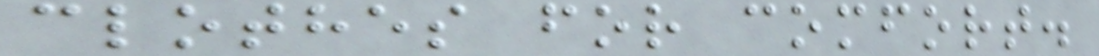clothes for comfort.
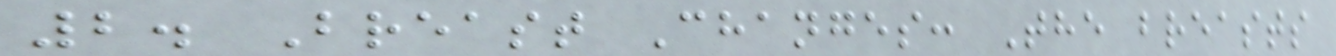2. Breast Changes: The breasts
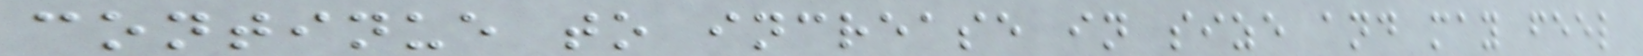continue to increase in size and may feel
